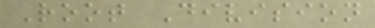Root Division
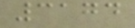3174
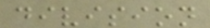division
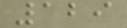129
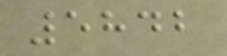5842
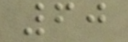60
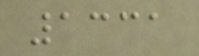1331
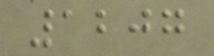1207
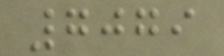7079
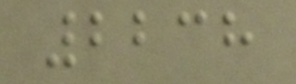2238
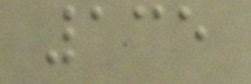135
